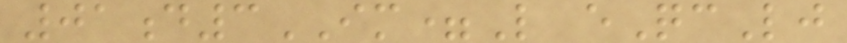01d3IM=L eQcLj
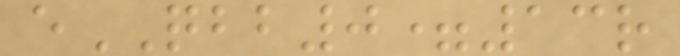eQBB0=13r
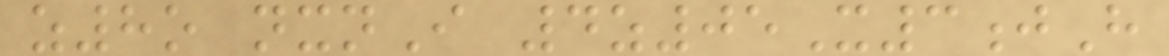z8o nxnI 4z05X3jH
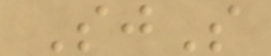SjS
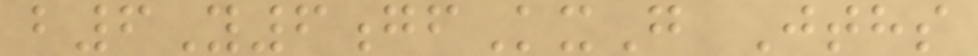b6Y6gfKxG Jths
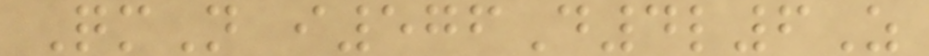QmN i576D4l6Z
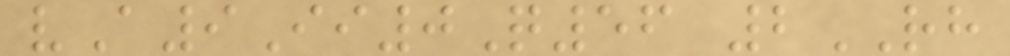vA9Ii0Q56 2RH
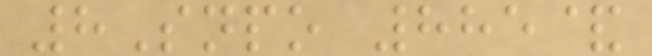8Snpo 885&
